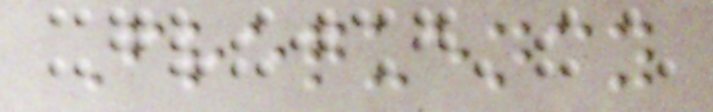Frequency
